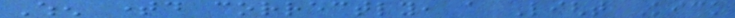When timed correctly, a Light Kick
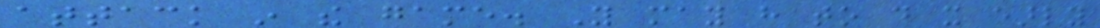attack in the game. You may have to do it early
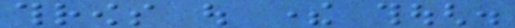throws out there though.
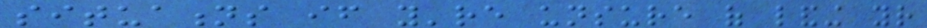situations if you're unsure of landing your
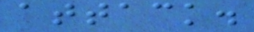attack.
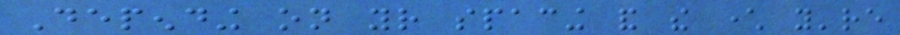Depending on your spacing and the character you're
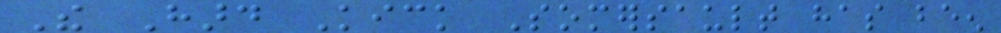The Hard Kick Somersault has been
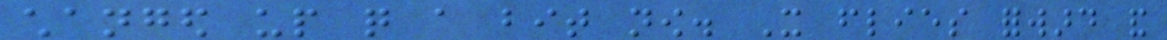changed up quite a bit now. It flies forward and
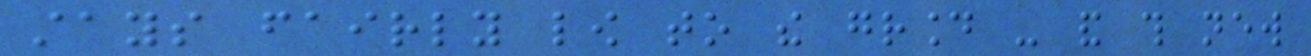stays fairly low to the ground - and this new
